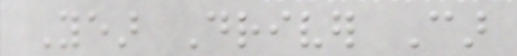Year Driver Car
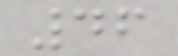46
